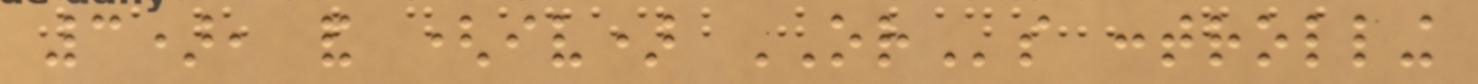3), and (iv) ORs controlling
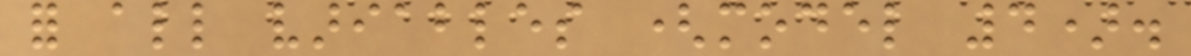for all variables (model 4).
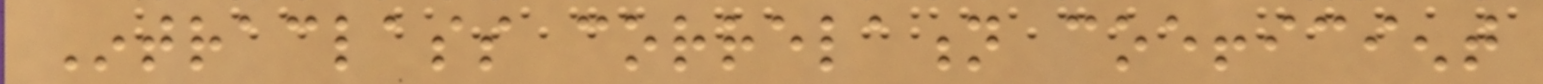Intraclass correlation coefficient
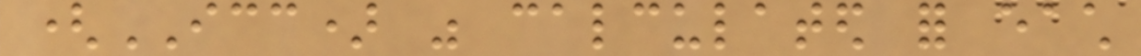(ICC) was calculated for each
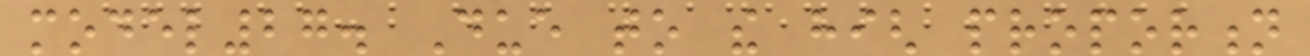model27. Due to the high proportion
